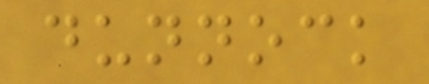dunnock
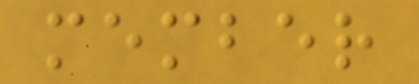member
